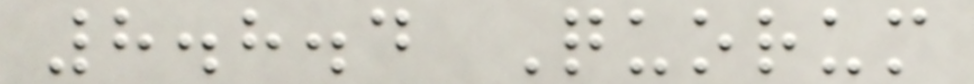8.8.4 Quorum
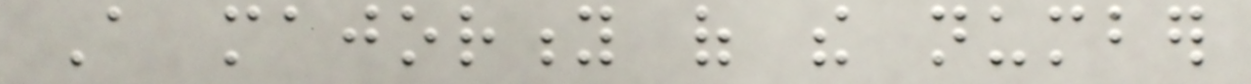A majority of the number
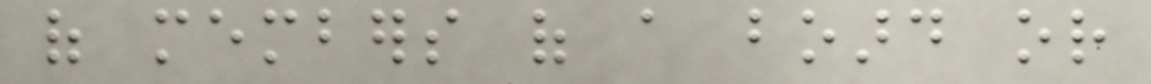of members of a board or
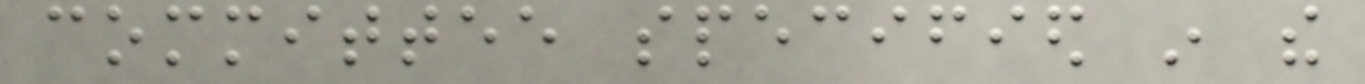committee specified in the
